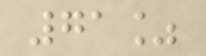71%
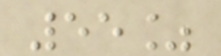55%
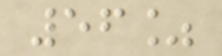56%
